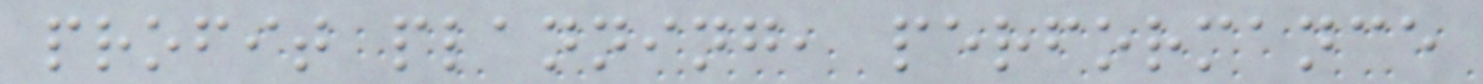profit planning, performance
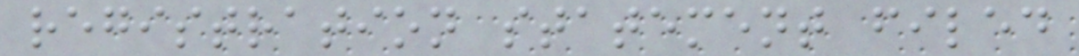registration statement filed
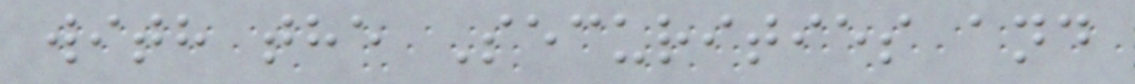with the Securities and
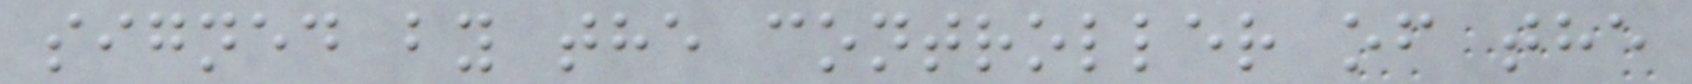signed by the controller of the
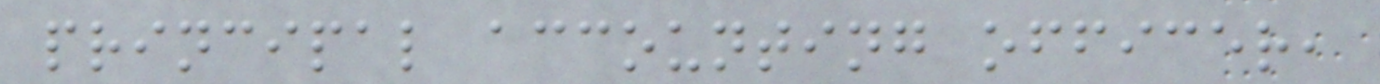principal accounting officer,
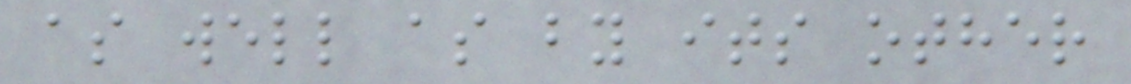as well as by its other
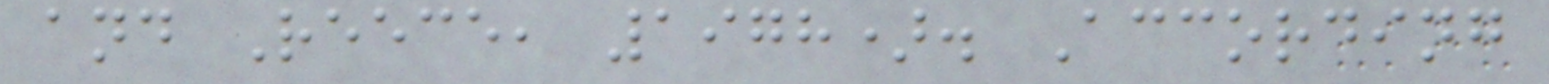and Reece, 1978). According
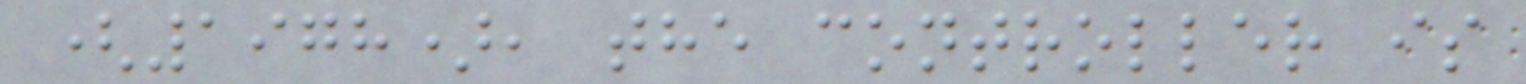(1978), the controller is
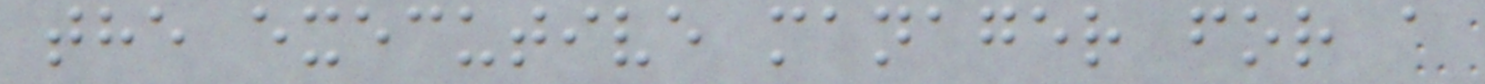the executive manager for a
